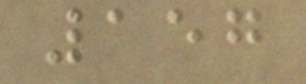157
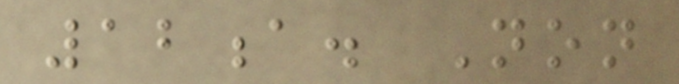12a. Non
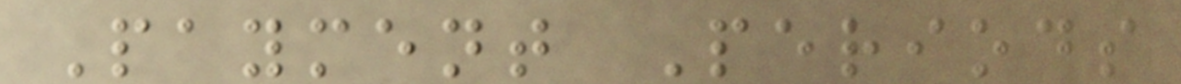Payment Periods
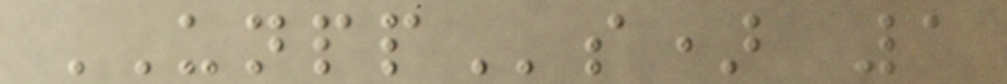UNPPs) 1
